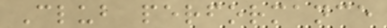Club performance
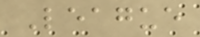League
